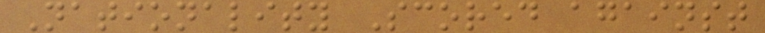Nationality Scored against
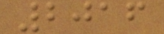2016
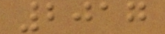2017
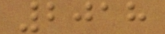2018
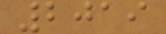2019
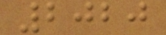2020
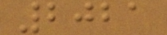2021
